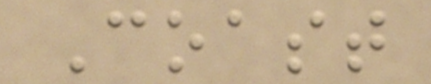Coast
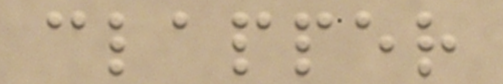clapper
